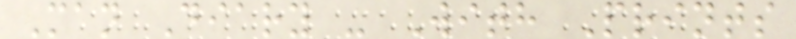Man Diary - With Prints
